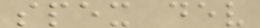spex dev
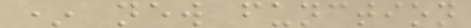* new function
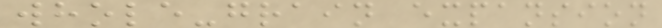whole-grain expansion
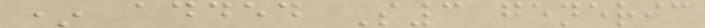* added S3 generic
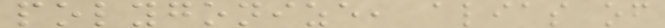polygonize, alias of
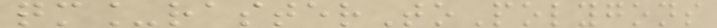qm_rasterToPolygons
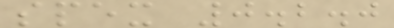spex 0.2.0
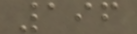196
